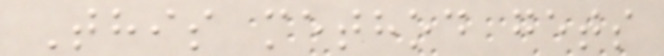This method gets
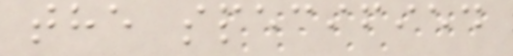the specified
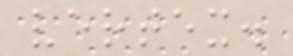vertex.
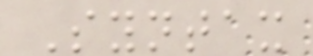Syntax
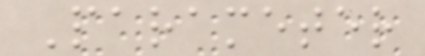Parameter
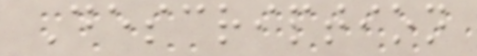Description
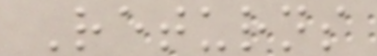Returns
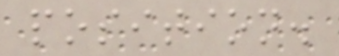position.
